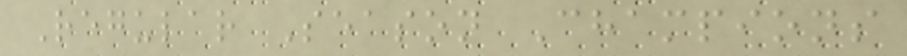Regular Season Champions
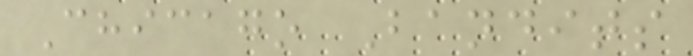Chicago Bandits
